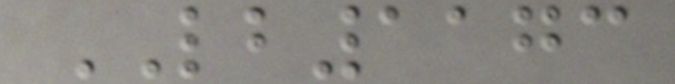LB1173
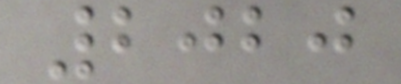2020
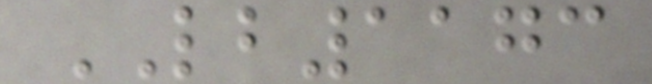LB1173
